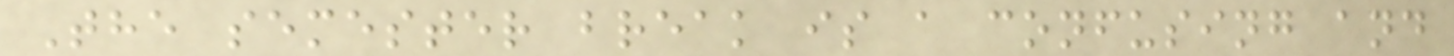The semester break is a confusing and
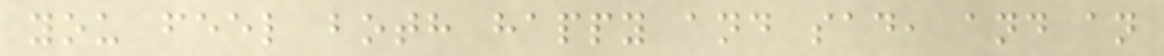you feel both happy and sad, and an
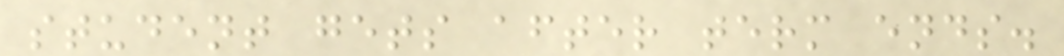student gets after term ends.
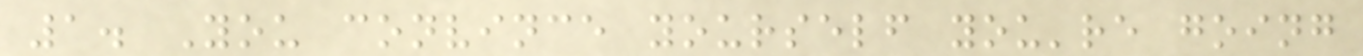1. You convince yourself you're going
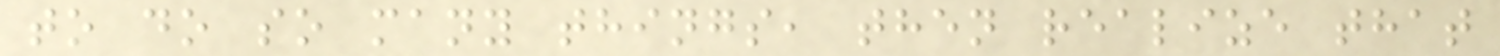to do so many things, then realize that
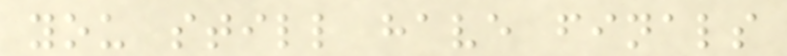you still have finals
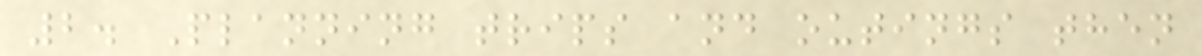2. Planning trips and outings then
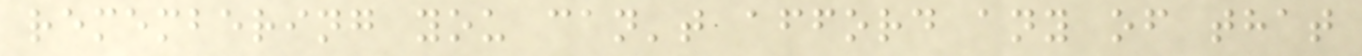remembering you can't afford any of that
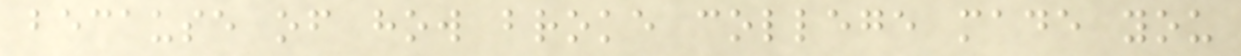because of how broke college made you
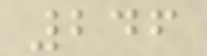246
